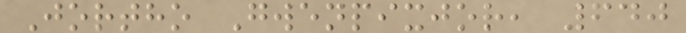Jortho Gwenpixjor, 640
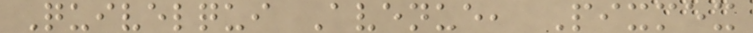Quivelqui Avenue, Pixmex
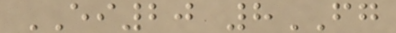EI20 8FG
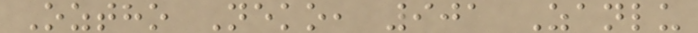Oztho Neko, 901 Zanlu
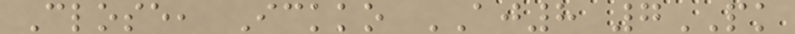Close, Ickko AJ8 7PK
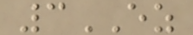3EZ
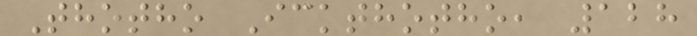Thotho Ickthotho, 128
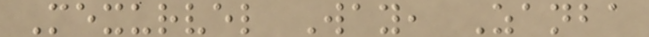Mexurvel Way, Zanba
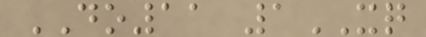DO11 1XQ
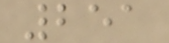251
